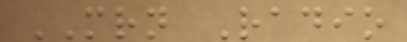MRN Radio
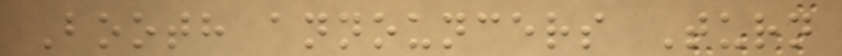Booth announcers Turn
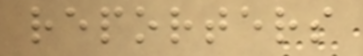reporters
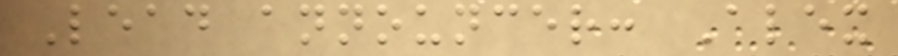Lead announcer: Alex
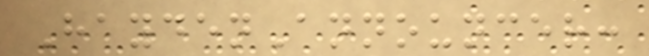HaydenAnnouncer:
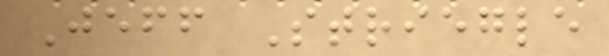Jeff Striegle
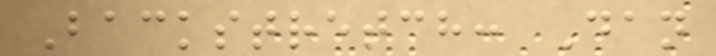Backstretch: Dan
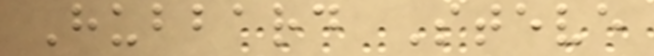Hubbard Steve
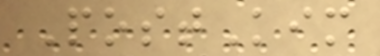PostKim
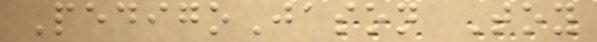PedigoJason Toy
